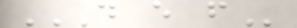D E F
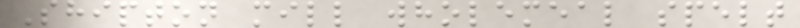Shipton mill wholemeal spelt
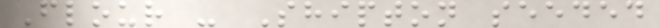Flour - Shipton seeded
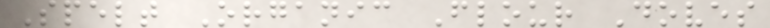Spelt Organic Flour Doves
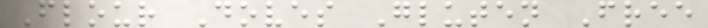Flour Doves Gluten Free
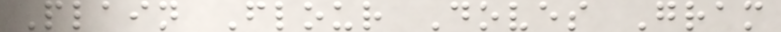Plain Flour Doves Gram
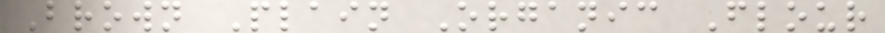Brown Plain Organic Flour
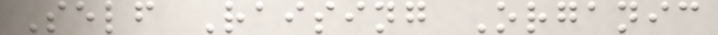Self Raising Organic
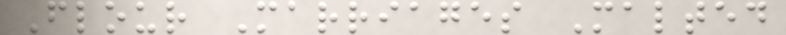Flour Marriages Malted
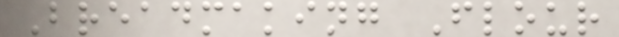Breadmaking Flour
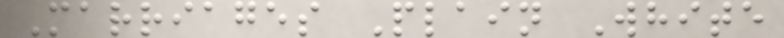Marriages Plain White
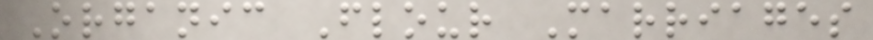Organic Flour Marriages
